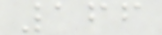166
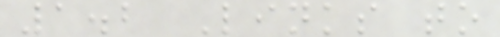1.2 Links to
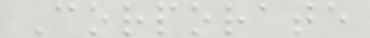Corporate
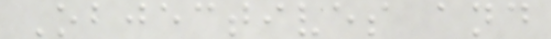Objectives and
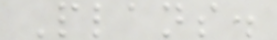Plans.
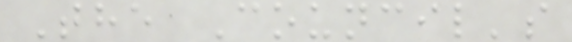The Council's
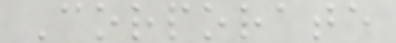Corporate
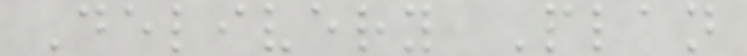Delivery Plan
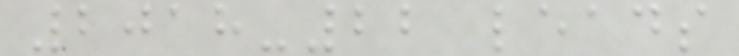2018-22 leads
